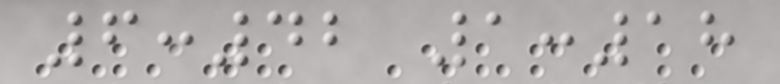6:42 1:18
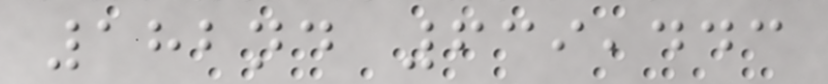182nd 639,443
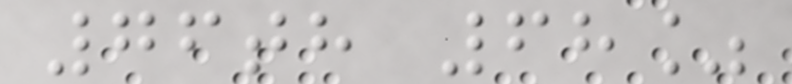76th 68%
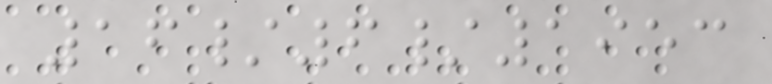16/6/1953
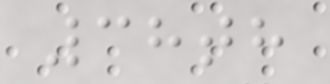38th
